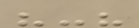"-"
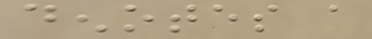denotes a
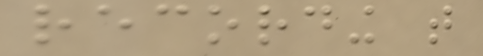recording that
